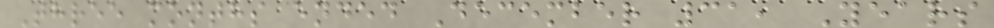Three months ended December 31, Years
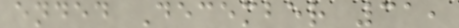ended December 31,
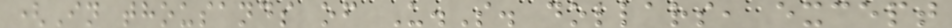(In thousands of U.S. dollars, except
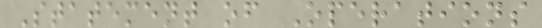Statement of Operations
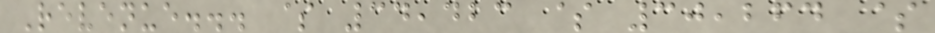Revenue... $ 34,423 $ 30,264 $
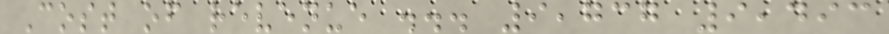Cost of revenue ... 9,737 9,493
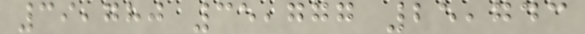39,780 35,777 25,743
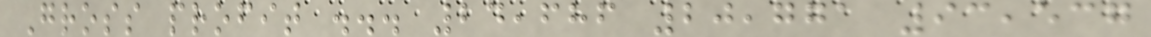Gross profit ... 24,686 20,771 93,537
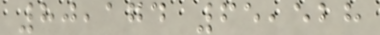80,174 65,528
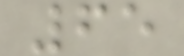65
